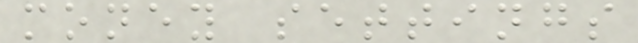money settings
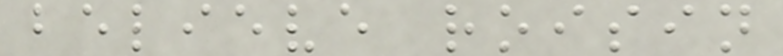believe roisin
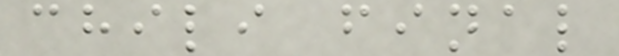chili final
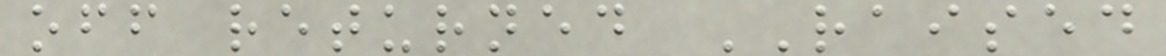off returned RAISED
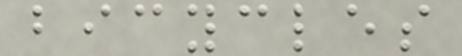bicycles
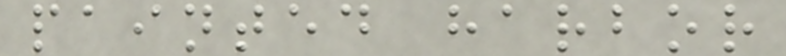painted harbor
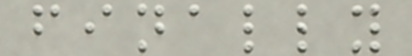finally
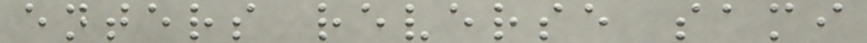enters reverse sami
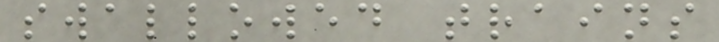swallowed trains
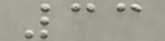33
